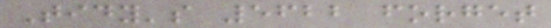Tidy's 5622 forget
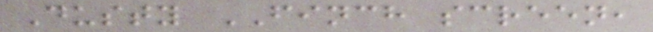Dusty FINCH screen,
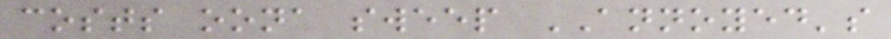costs oona sweep ANNOYED's
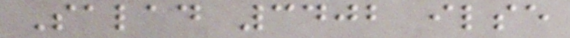Salad 3402 ilse
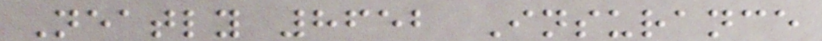Neatly 8652 Insurance
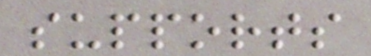supports
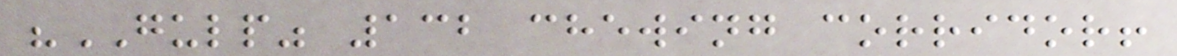"GULP" 132 chewing corridor!
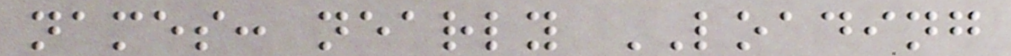names: nearly LOADING
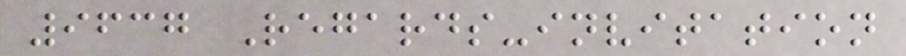9637 Regards-invitation
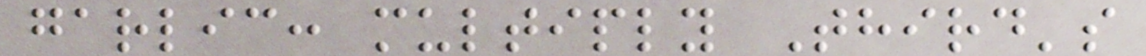garlic: multiply Third's
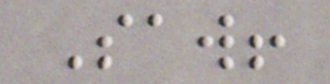Saw!
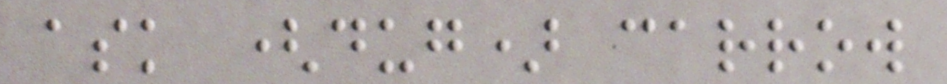ask (dug) carrow
